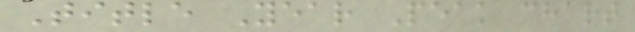Title Year Peak chart
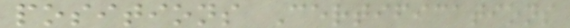positions Certifications
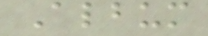Album
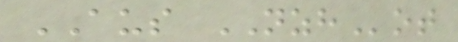AUS NZHot
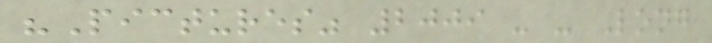"Pictures" 2009 - - Long
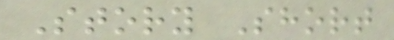Story Short
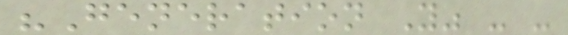"Generation Y" - -
